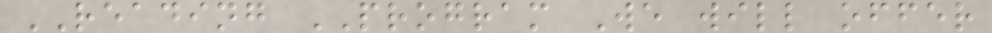READING PROGRAM We will offer
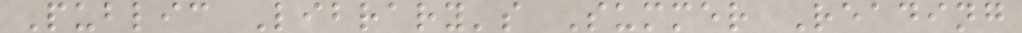Public Library's Summer Reading
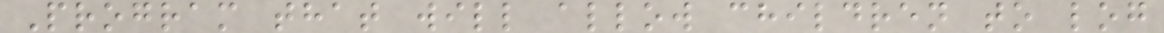Program that will allow children to log
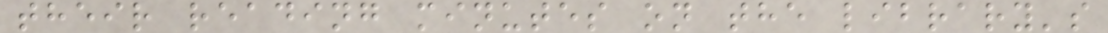their reading minutes on the library's
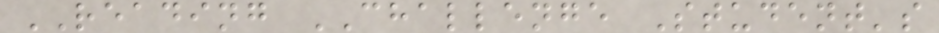READING CHALLENGE Student's
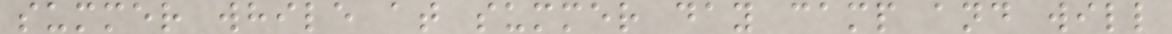summer while at summer day camp and will
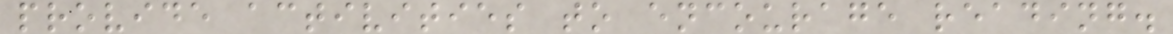provide activities to encourage reading.
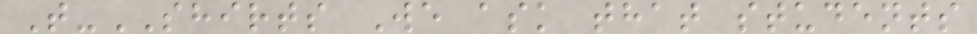T-SHIRTS We ask that students
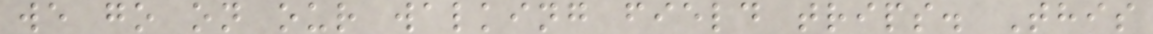we go on our walking field trips. This
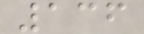136
